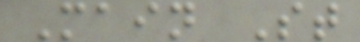Main St
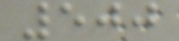500
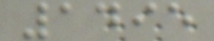1495
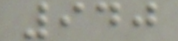940
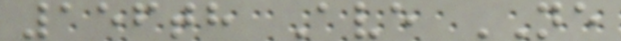156th Ave NE
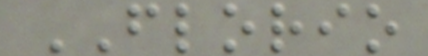FLORIO
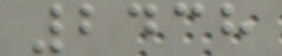2438
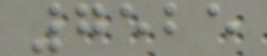7525
